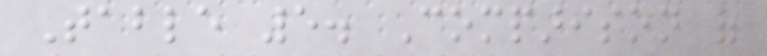Table 5. Comparison of
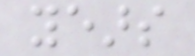years
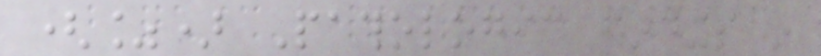(%) Pathologic findings in
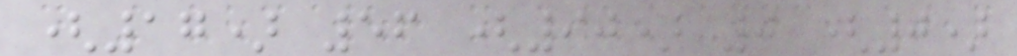(17) 56 (90) 0 (0)
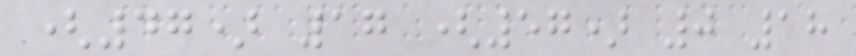(47) 17 (57) 0 18
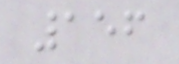156
